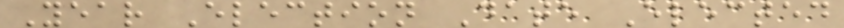Year Election Date Elected
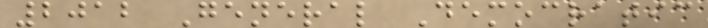2012 General Democratic
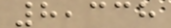8,338
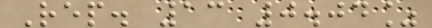Rep. 13 0.04%
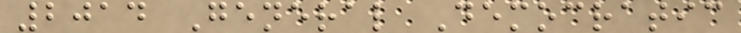2014 General Democratic
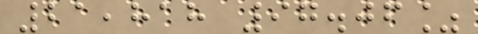21,818 97.06%
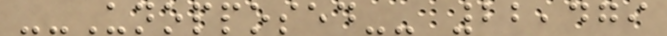--Unopposed-- 22,479
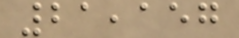21,157
